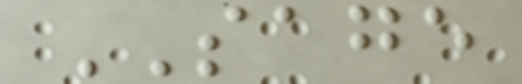SAGE
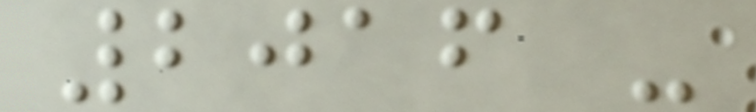2016 -
